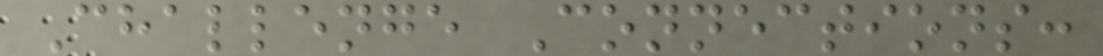Challenge Connections:
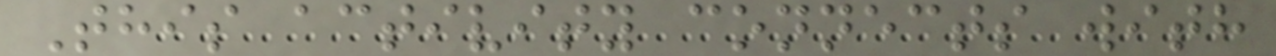This activity connects with
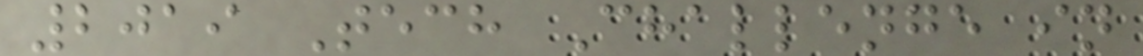2019 Tech Challenge in
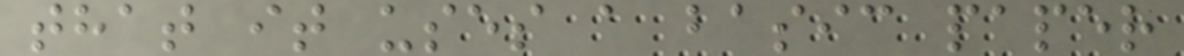that it uses a basic paper
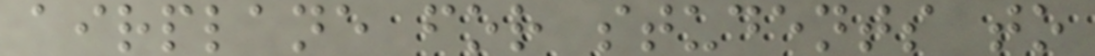airplane for students to
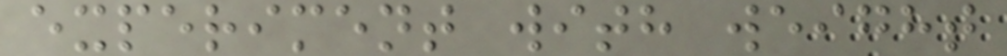experiment with weight
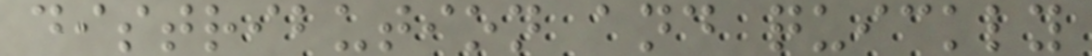distribution and quickly
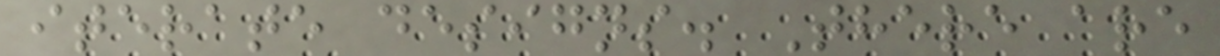iterate designs. There are
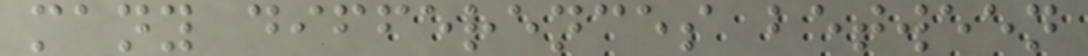many differences between
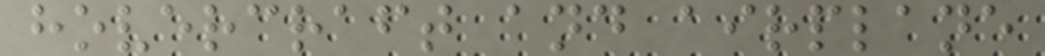hovercraft and airplane
